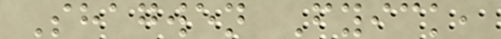Shagwen Fyick,
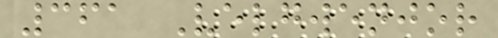361 Velgwenjor
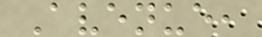Avenue,
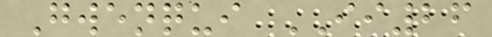Gwenqui II26
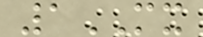1MX
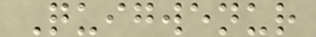Quigwenur
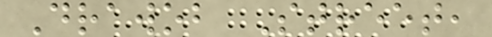Drawob Street,
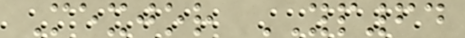Mexjor YP64
